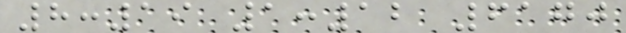8:19 1:12 6170
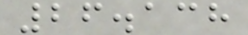26.138
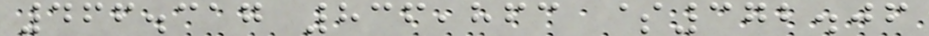466.317 836,863 $372.06
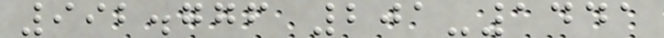992.776 201-1441
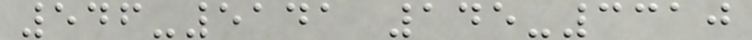546-5141 145-3310
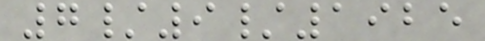7/9/1925
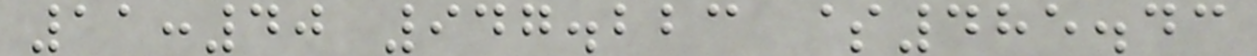11:40 947.223 $485.43
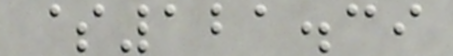$121.39
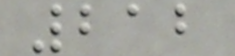212
